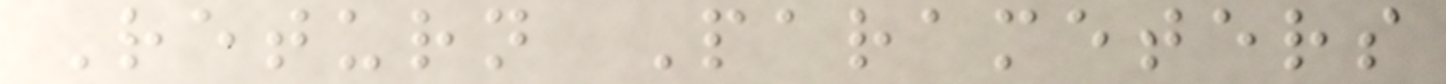Return Parameters
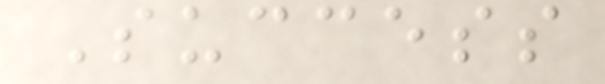Success
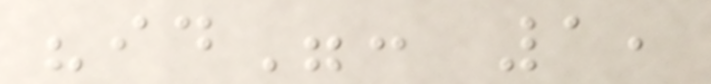"id": 1,
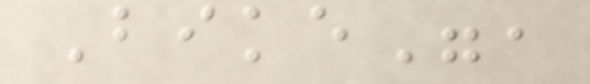Bike",
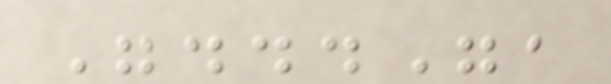"...",
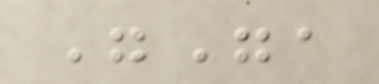"",
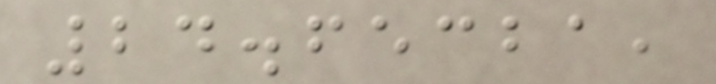24.65321,
